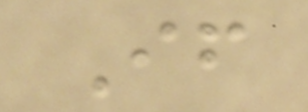If
